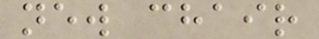new chair
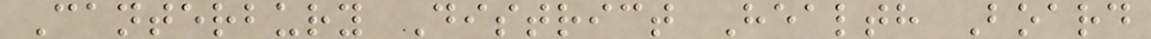Canterbury District Health Board
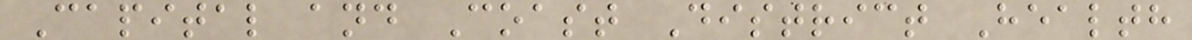Capital and Coast District Health
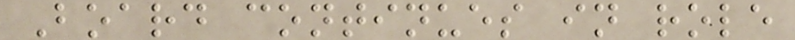Board continues in role
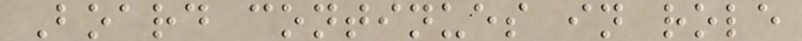Board continues in role
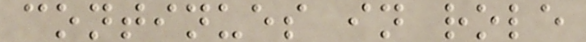continues in role
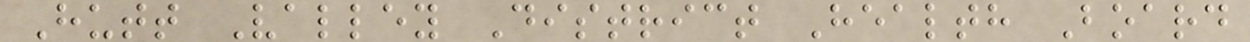Hutt Valley District Health Board
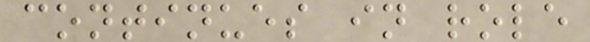continues in role
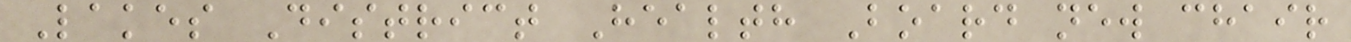Lakes District Health Board new chair
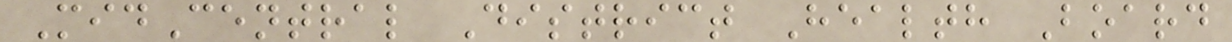MidCentral District Health Board
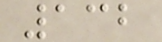132
